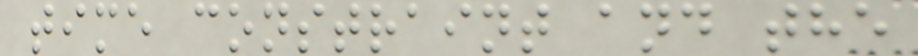time constraint and the
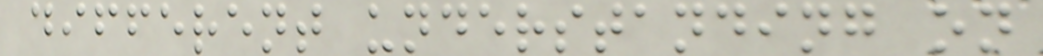different understanding on
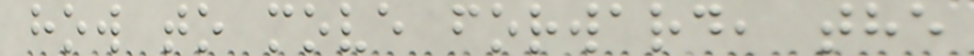how to move forward, the
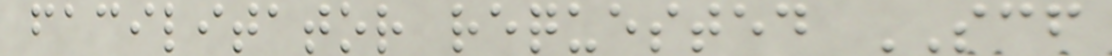facilitator requested SCF
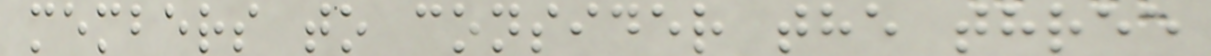members to consider the three
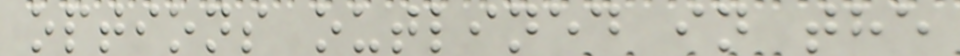options outlined in the
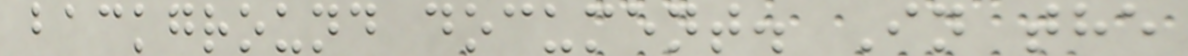background document. In the
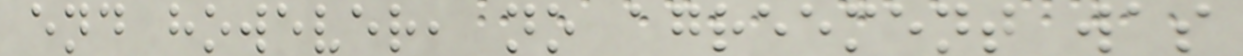end however, no agreement was
